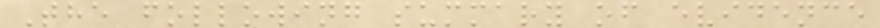The following summary of evidence
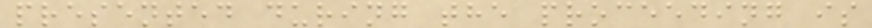presented during the proceeding is
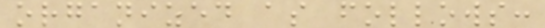organized as follows:
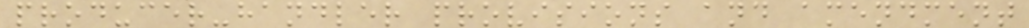producer-handler provisions and amendment
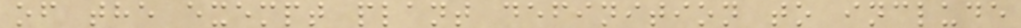of the exempt plant definition to include
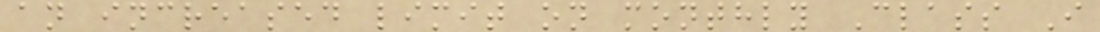an increased limit on monthly Class I
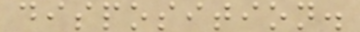disposition.
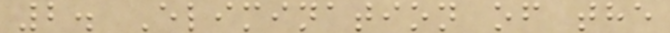2. Elimination of the
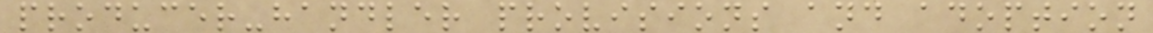producer-handler provisions and adoption
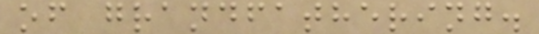of grandfathering.
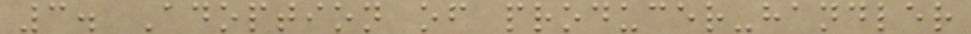3. Adoption of producer-handler
